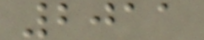2011
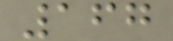167
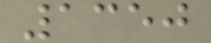1350
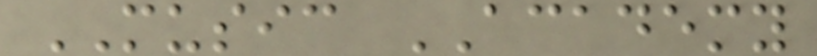MUSIC ACADEMY
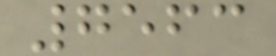7563
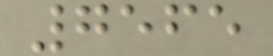7565
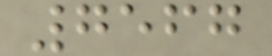7567
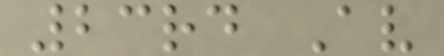23rd Av
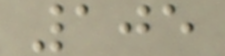105
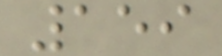159
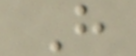H
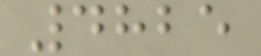4825
